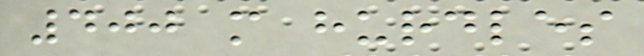400 m hurdles
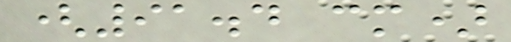(91.4 cm)
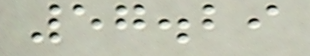57.29
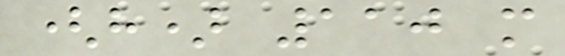(h) 110 m
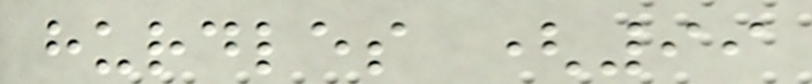hurdles (99
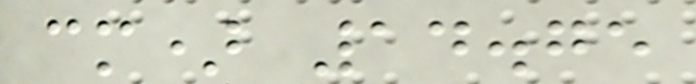cm) 14.75
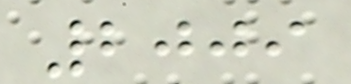2009
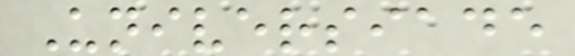Universiade
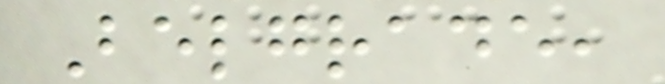Belgrade,
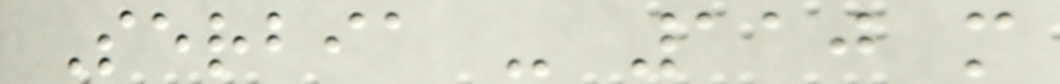Serbia - 110 m
